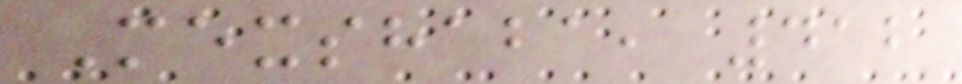Mexshaba, 412
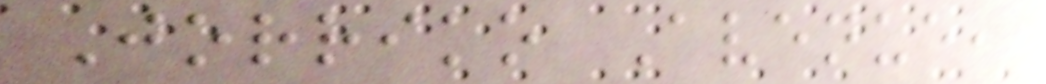Jorriko Avenue,
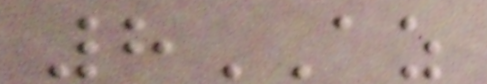8AZ
